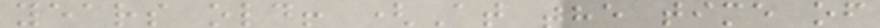years old! (At the time of
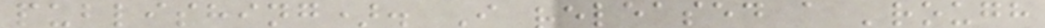publishing). I released a 'rough
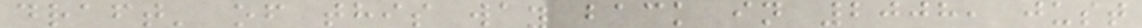draft' of this way back in 2008, just
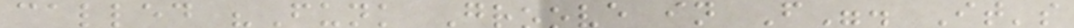called "Funk Groove in F". It's
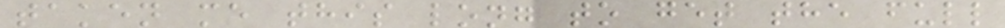taken me this long to get the full
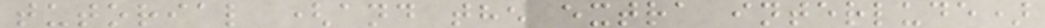tutorial (and the extra interlude)
